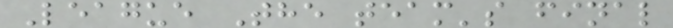League The team's final
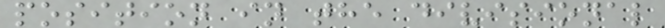position in the divisional
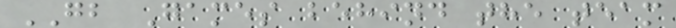GB Games behind the team
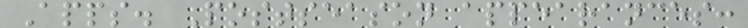Apps. Postseason appearances:
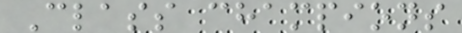Class champions
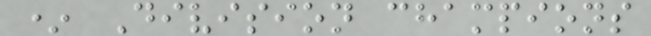* Division champions
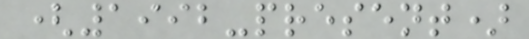(1992-present)
